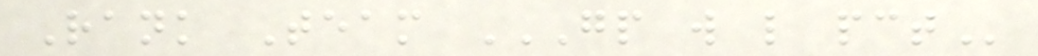Rank Team GP W L PCT
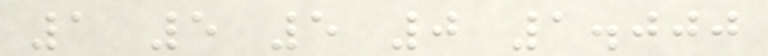1 5 5 0 1.000
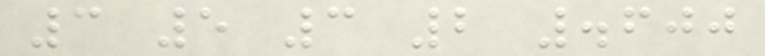3 5 3 2 .600
